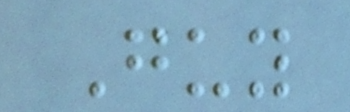Guy
